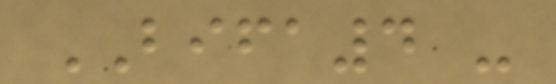BIFA4 -
